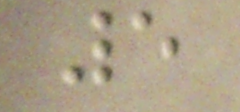5
